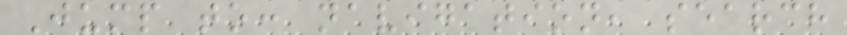Jump to: navigation, search
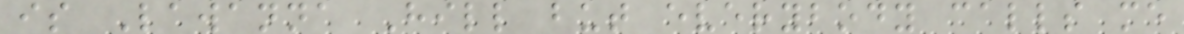is Lawanna Hill but everybody calls me
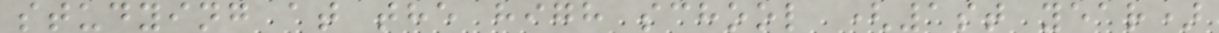studying at the high school (1st year)
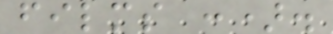films :).
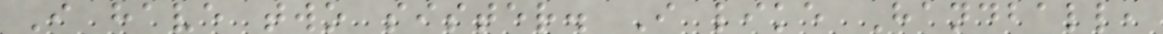I have two sister. I like Handball,
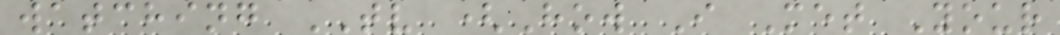watching TV (How I Met Your
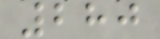280
